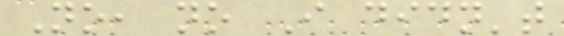No, no I didn't
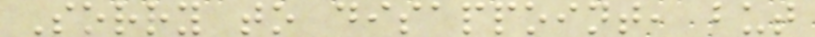Sorry to disappoint, but
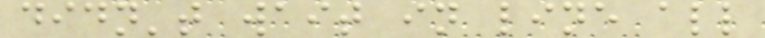didn't wait in line all
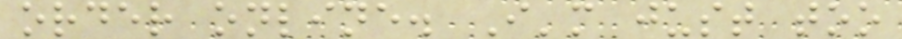order online. I'm just too
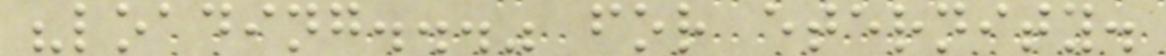"loading..." for eternity.
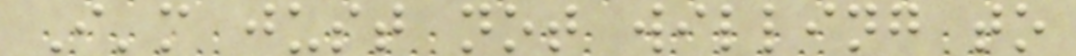I'm just not willing to
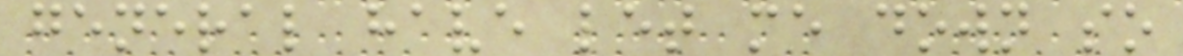general have let me down so
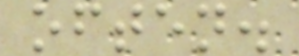often.
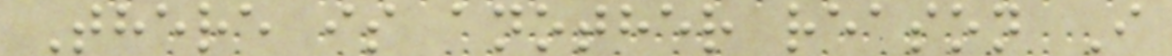There is another reason I
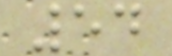54
